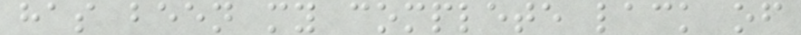has been my complete lack of
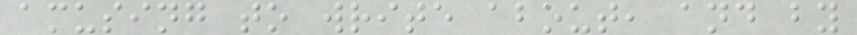amusing to write about, and by
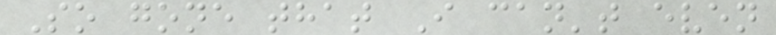So gone that I can't even
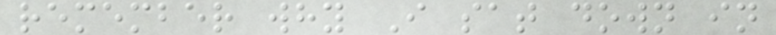remember why I sat down in
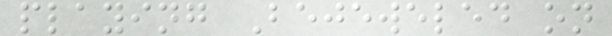playing Bejeweled on
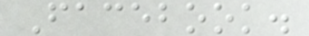Facebook.
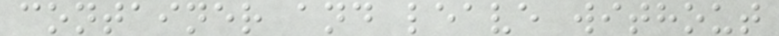container and leave without
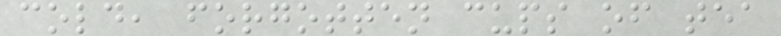cold, forgotten cups of tea
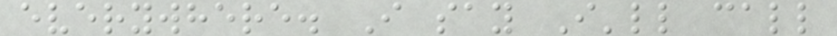everywhere. I say I'll call
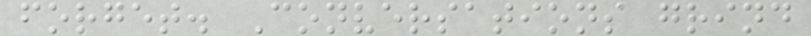forget. Conversations grind
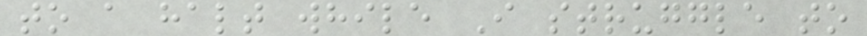to a halt while I struggle to
